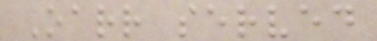Oarr served
